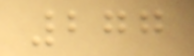277
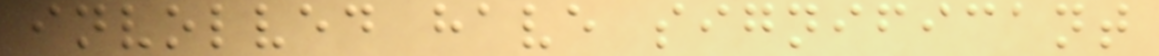involved have significant
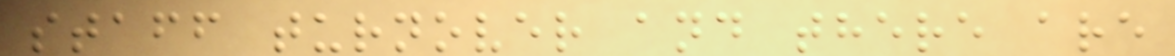staff turnover and there are
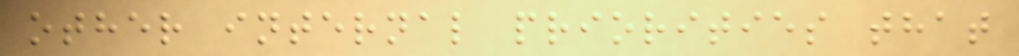other internal priorities that
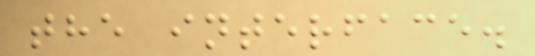the interface.
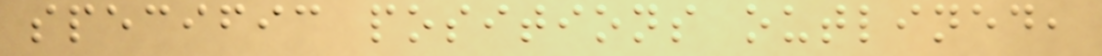specific positions outlined,
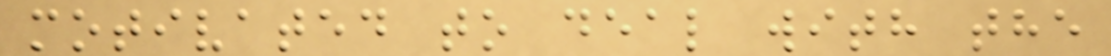motivated to deal with the
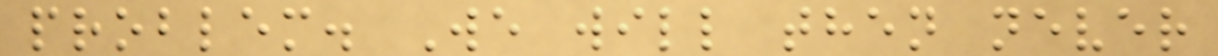problem. We will then never
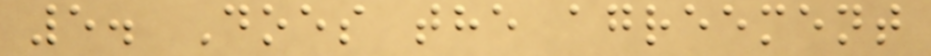5. Does the agreement
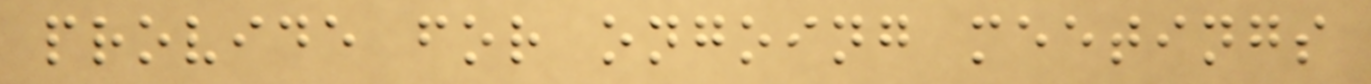provide for ongoing meetings
